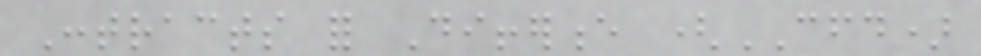Contracts for Difference (CFD)
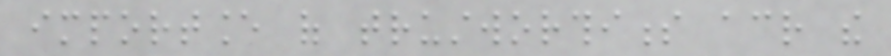importance of trustworthiness across the
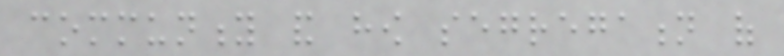community and how segregation of
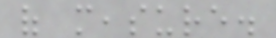of measure.
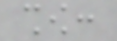show:
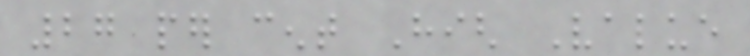27 per cent High Value
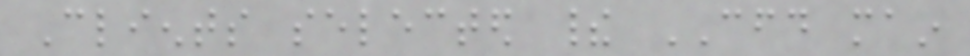Clients selected their CFD main
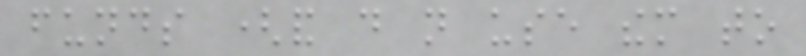funds (and do not use them to
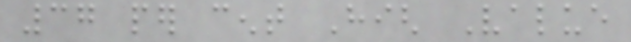37 per cent High Value
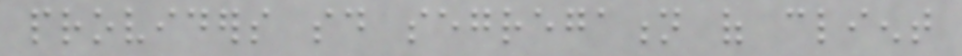providers said segregation of client
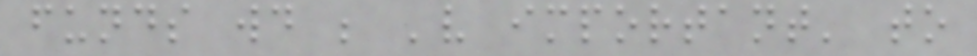funds would be 'very important' to
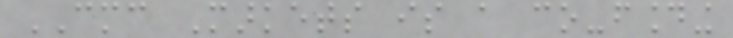CMC Markets is a co-founding
